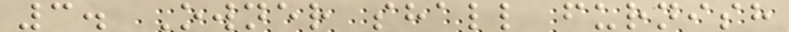3. Owner shall furnish
